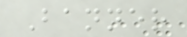Banner
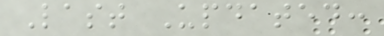Last Updated:
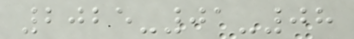2025-01-08
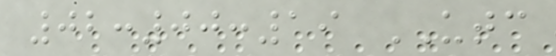02:00:19 UTC
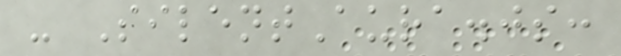- SilentAura.js:
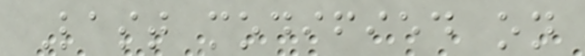Last modified on
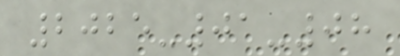2025-01-08
